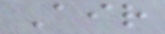Air
